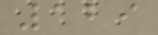129
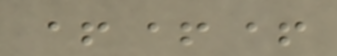+++
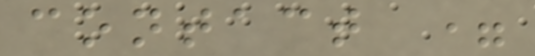contact =
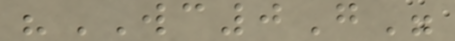"WC0G"
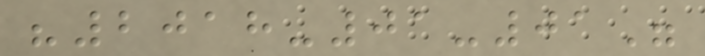"2018-01-01"
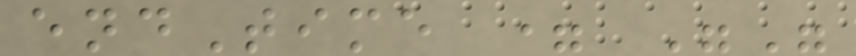endTime = ""
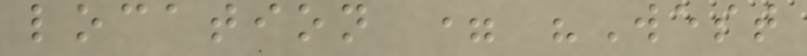location = "West
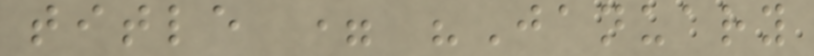title = "January
